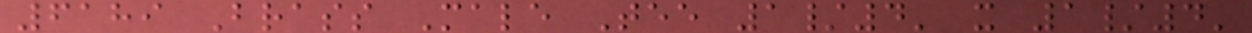6189 Brass Male Tee 1/4' x 1/4'
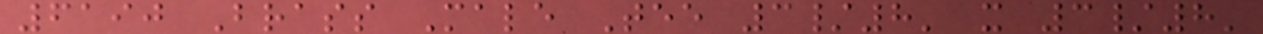6190 Brass Male Tee 3/8' x 3/8'
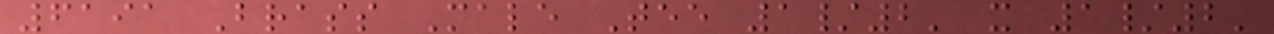6191 Brass Male Tee 1/2' x 1/2'
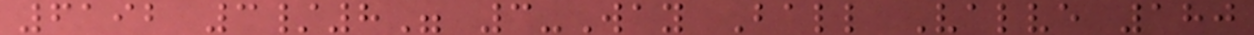6192 3/8" 3-Way Ball Valve 180
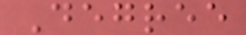Degree
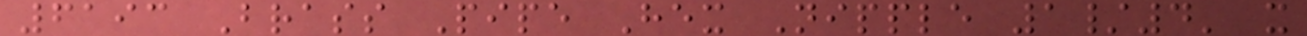6193 Brass Pipe Hex Nipple 1/4' x
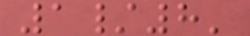1/8'
